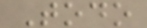Todo
